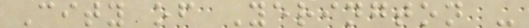City of Yerington -
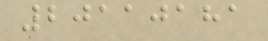20110181
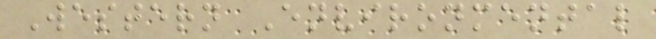Western Environmental
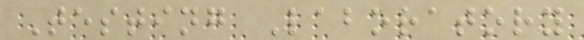Testing Laboratory
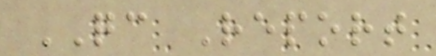QC Report
